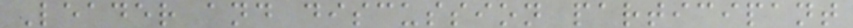Leader and discussion participant
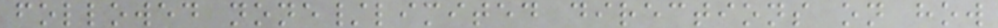followed none/limited directions on how
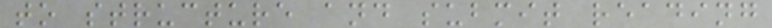to structure and submit reading
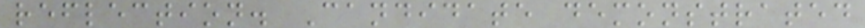reflection. Candidate demonstrated
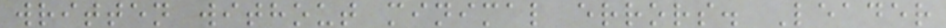written without minimal errors. Leader
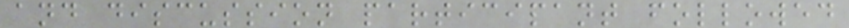and discussion participant followed
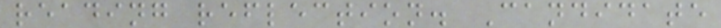reading reflection. Candidate
